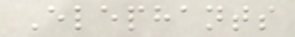Elephants
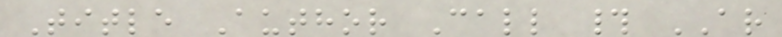Title Author Call # AR
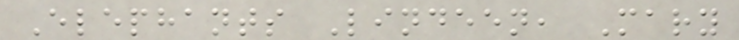Elephants Lindeen, Mary
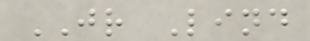JR Lind
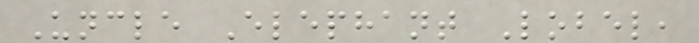Uncle Elephant Lobel,
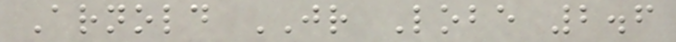Arnold JR Lobe 2.6
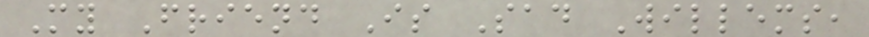My Friend Is Sad Willems,
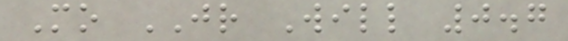Mo JR Will 0.7
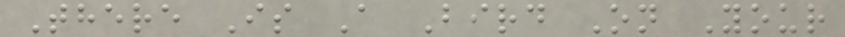There Is A Bird On Your
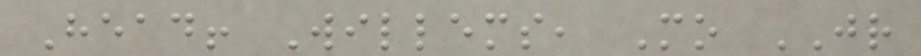Head! Willems, Mo JR
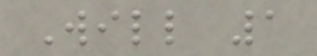Will 1
